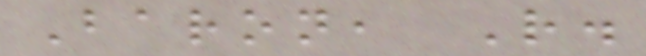Baron, R.
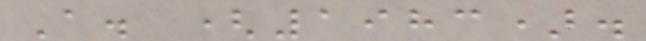A. (1983).
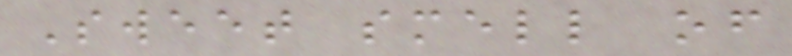Sweet smell of
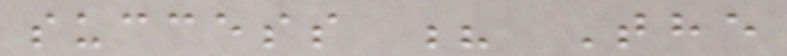success ? The
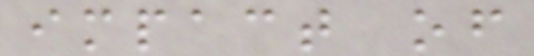impact of
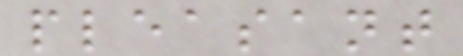pleasant
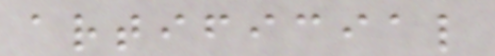artificial
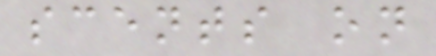scents on
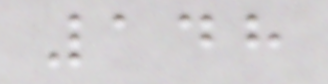148
